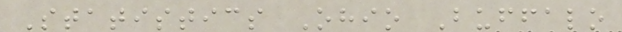Statistics Ohio Buffalo
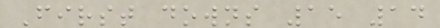First downs 15 14
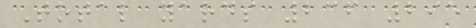Total yards 236 295
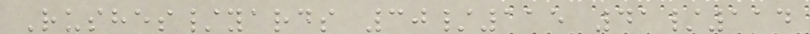Rushes/yards 30/115 41/114
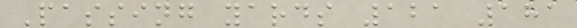Passing yards 121 181
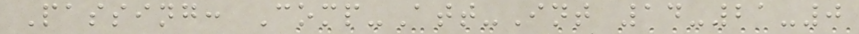Passing: Comp-Att-Int 14-21-0
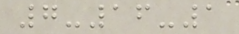7-16-1
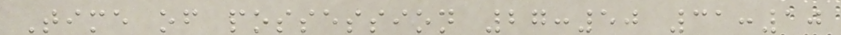Time of possession 27:50 31:10
